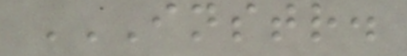INSTR.
